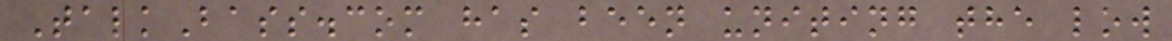TalkBass.com has been uniting the low
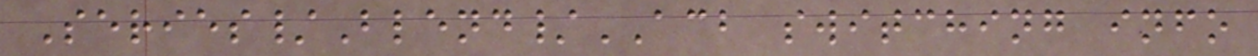Series/Blend/ACB switching info
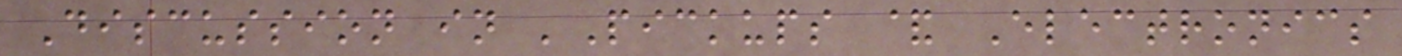Discussion in 'Pickups & Electronics
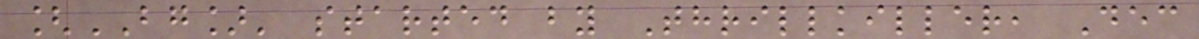[BG]' started by Thrillkiller, Dec
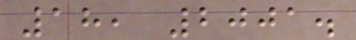18, 2001.
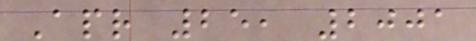Apr 25, 2001
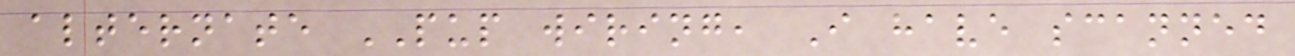alternate PUP wiring, I have scanned
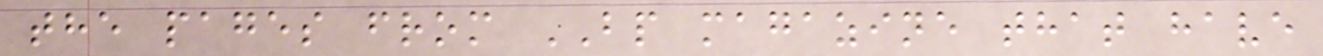the pages from BP magazine that have
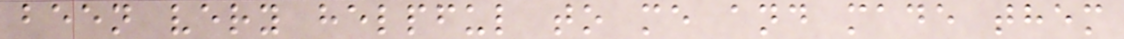been very helpful to me and made them
